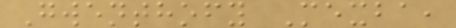Gwenthofy Mexba,
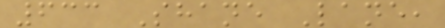633 Shane Lane,
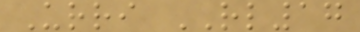Urri RL17
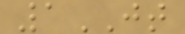1JT
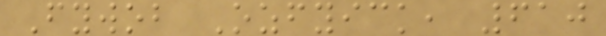Fywob Ozfyick, 610
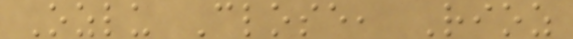Ozlu Close, Rioz
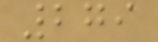279
